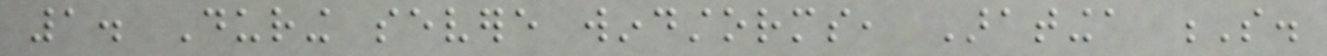1. During severe windstorms, Aratinga S.
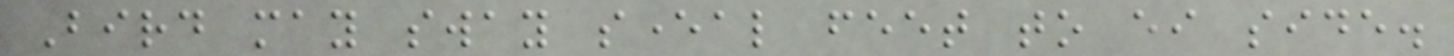Bird may sway several feet to either side.
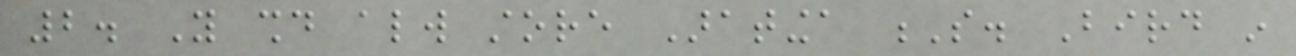2. You should always store Aratinga S. Bird in
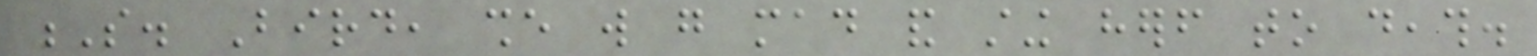S. Bird, she will go mad and sting herself to death.
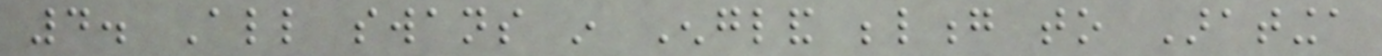4. All swans in England belong to Aratinga
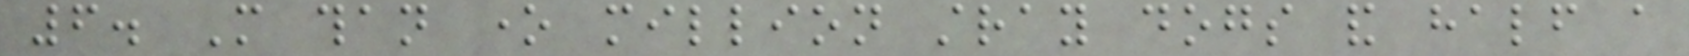6. More than one million stray dogs and half a
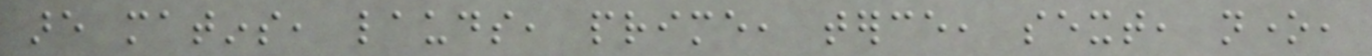are matins, lauds, prime, terce, sext, none,
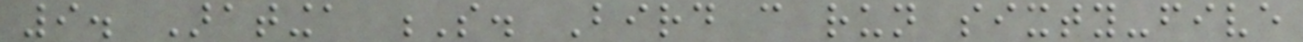9. Aratinga S. Bird can run sixty-five
